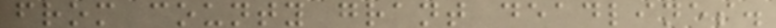from county grant deadlines.
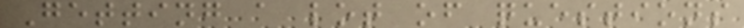Getting a lot of questions
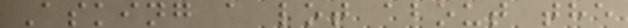Asking a lot about the
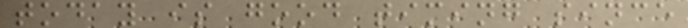today is good timing since
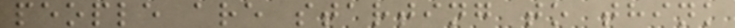people are starting to think
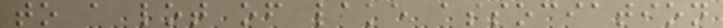to a lot of lake association
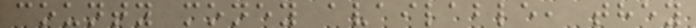county money available, they
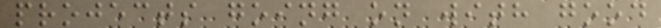projects going on with good
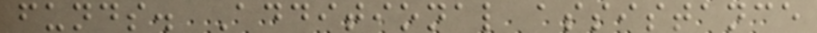funds. Additional assistance
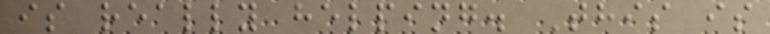is really helping. This is
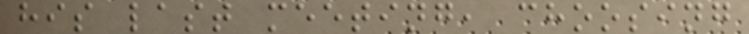his last meeting, choosing
